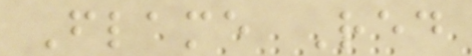Flame Red
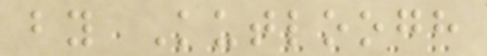by Kutloogh
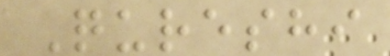Qureshi
